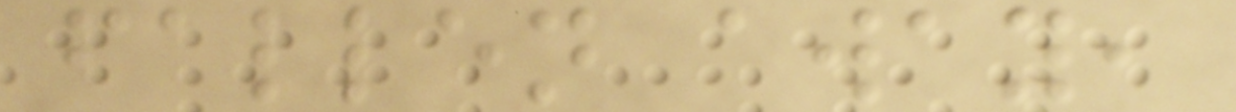fallen away,
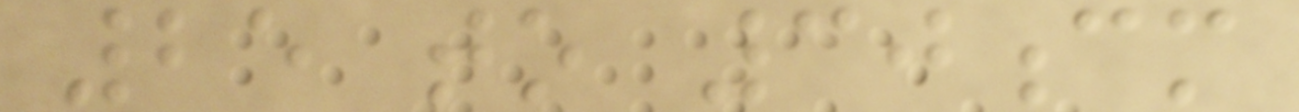25 to 30cm
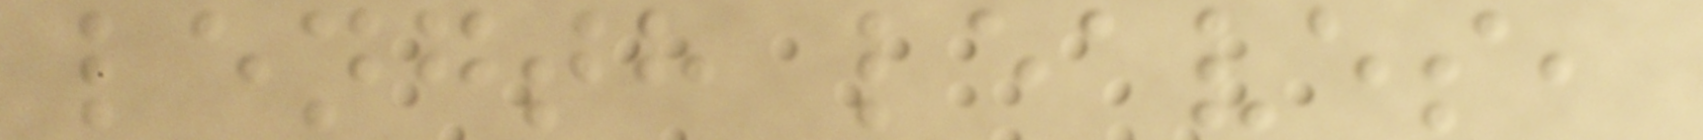length leaves,
